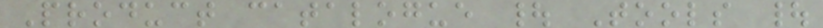Product catalogue | Tools |
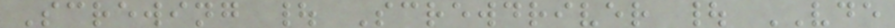Screwing | Screwdriver | VDE
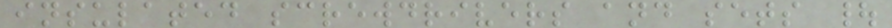insulated screwdrivers and sets |
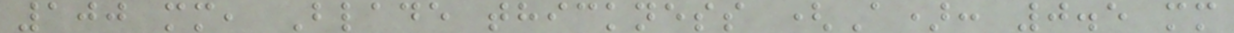100 mm, Blade thickness (A): 0.5 mm
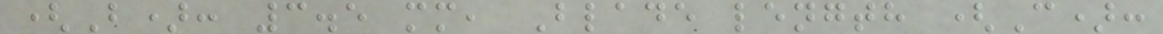(B): 3.5 mm, Blade length (C):
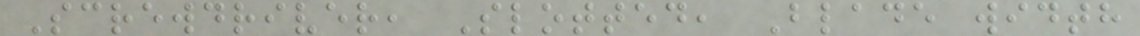Screwdriver, Slotted, Blade width
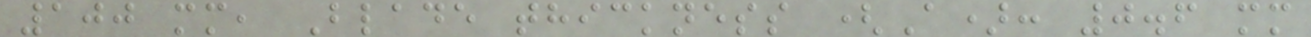100 mm, Blade thickness (A): 0.6 mm
